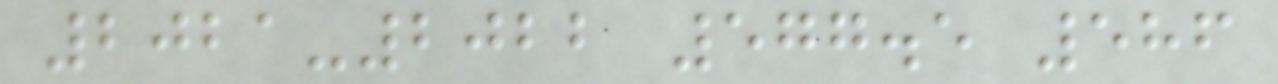2021-2022 577.5 586
